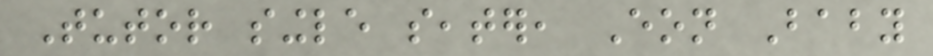Tutor single seater, Eon Baby
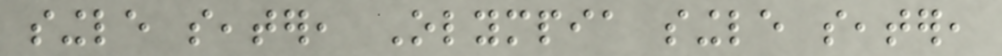single seater, Olympia single seater,
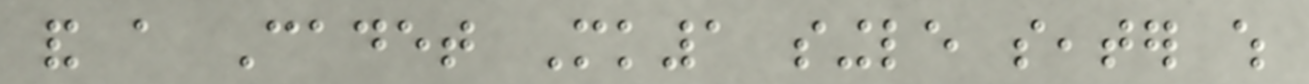and a Cadet Mk1 single seater which
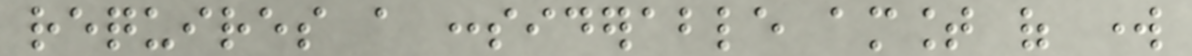requires a considerable amount of work
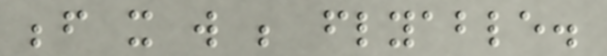before it will be flyable.
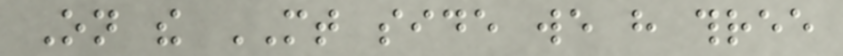On the MT side we have three
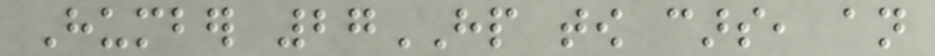Humber 27HP tow cars, an
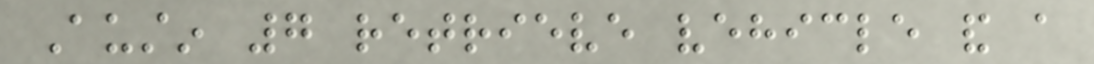Austin 7 retrieve vehicle and a
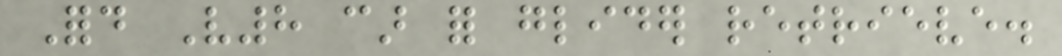Ford V8 car for glider retrieve.
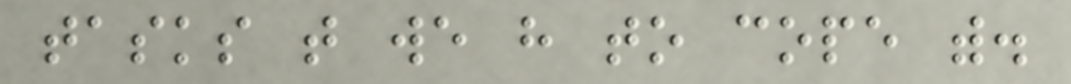tasks that we have to cope with.
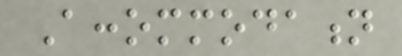Accommodation
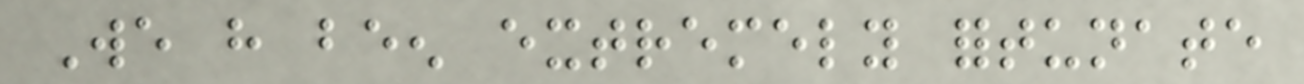We have been extremely fortunate
